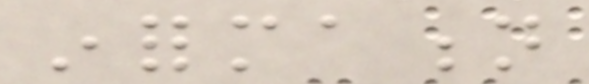information
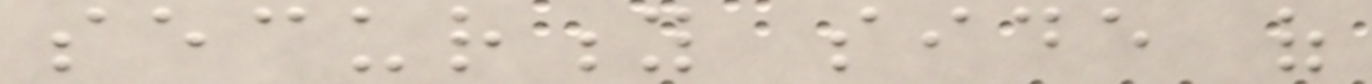security side of
